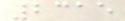2315
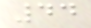44
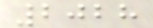2028
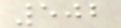502
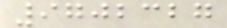9702327
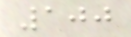100
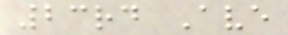23rd Ave
